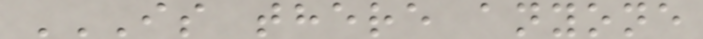IS THERE ANYONE
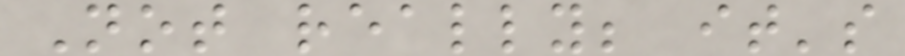Not really; it's
